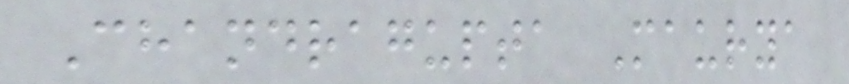Chandragupta Maurya
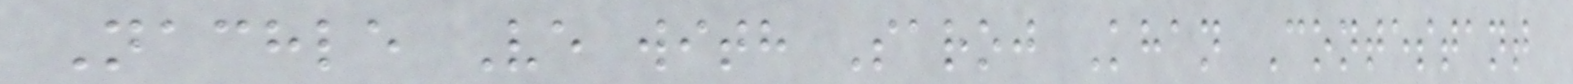Nachle Ve with Saroj Khan Contestant
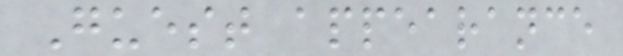Guest appearance
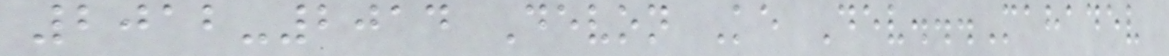2012-2014 Devon Ke Dev...Mahadev
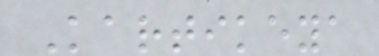Kartikeya
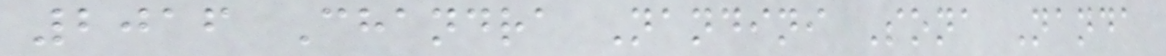2016 Chandra Nandini Sona Nanda
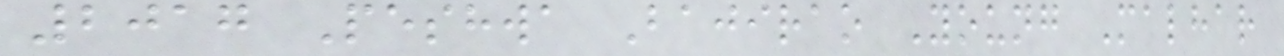2017 Peshwa Bajirao Young Malhar
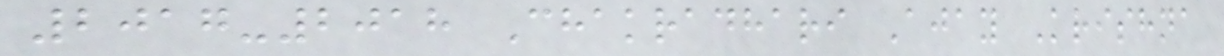2017-2018 Chakradhari Ajay Krishna
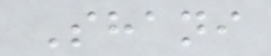Shani
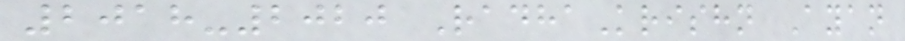2018-2020 RadhaKrishn Ayan
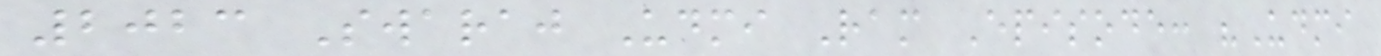2023 Swaraj Udmi Ram Episode: "Udmi
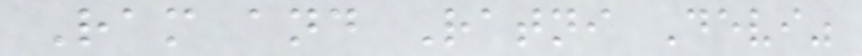Ram and Ratni Devi"
